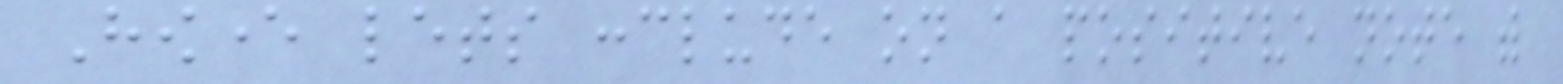However lets conclude on a positive note with
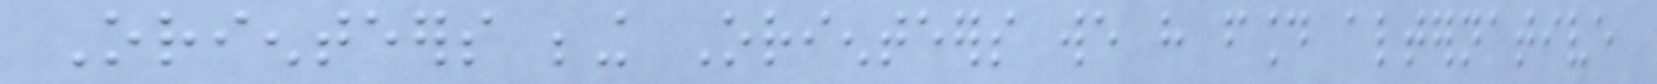Orienteers being Orienteers we have found alternative
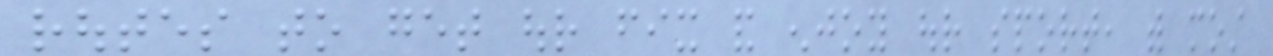routes to get our fix and enjoy our sport, with most
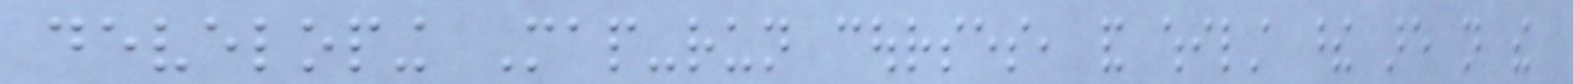developing Map-run courses, and whilst these are not the
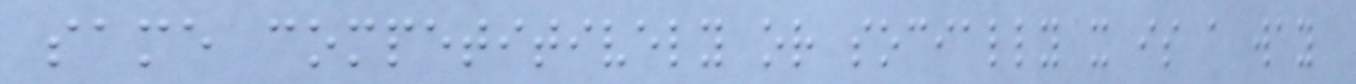same competitively or socially it is a way
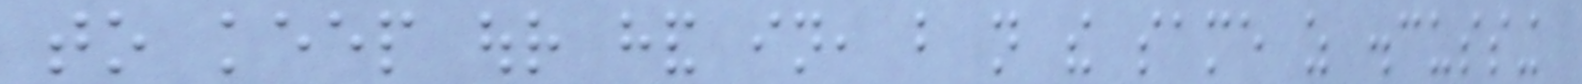to keep our hand in, but not the same as discussing
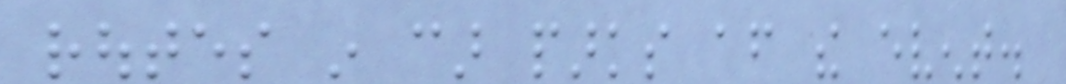routes in car parks after the event.
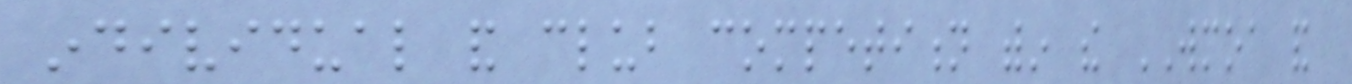individual and club competition within the WMOA and
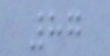87
